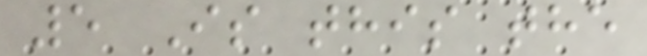5 Is this the
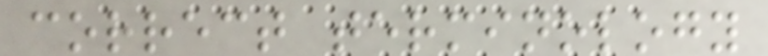correct terminology
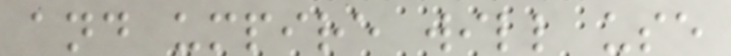and umpire will use
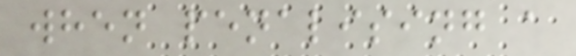when penalising a
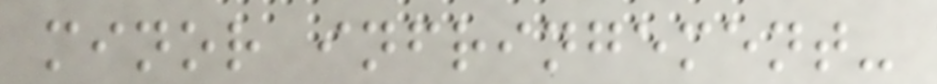minor infringement-
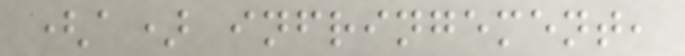(a) infringement,
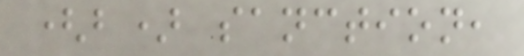(b) sanction,
